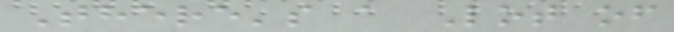There's a Lot of
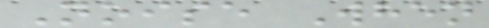Noise When
